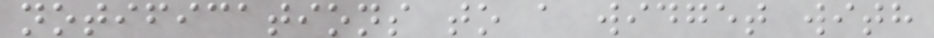notifications to a widget with
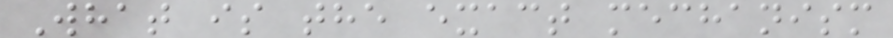What is the exact mechanism
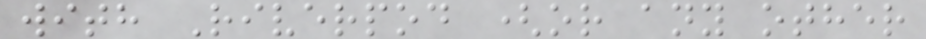with Riverpod (or any other
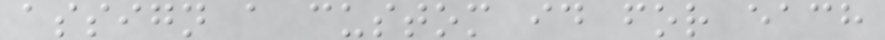assign a custom id for each
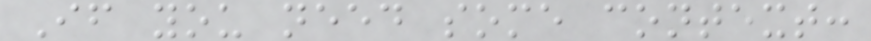If you need some context:
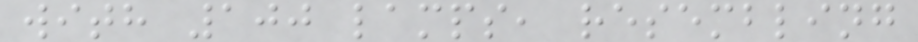with 100 lamps, resembling
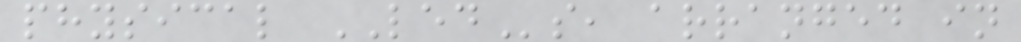physical LEDs, arranged in
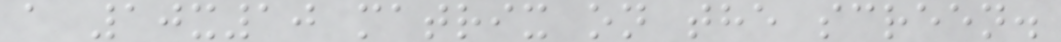a 10x10 matrix on the screen.
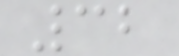32
